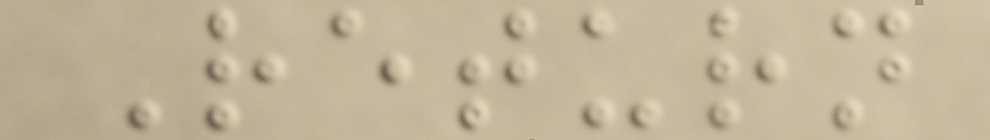Return
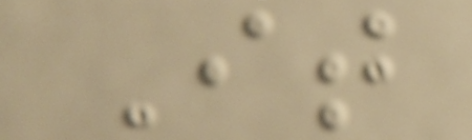It
